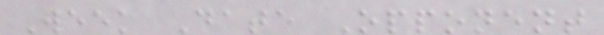Week Date Opponent
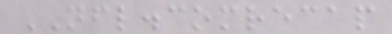NFL.comrecap
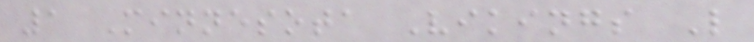1 Minnesota Vikings L
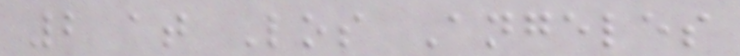2 at Los Angeles
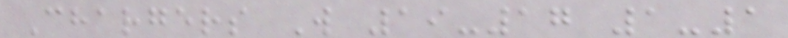Chargers W 19-17 1-1
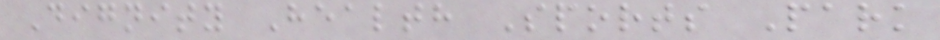Dignity Health Sports Park
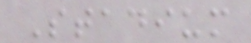Stadium
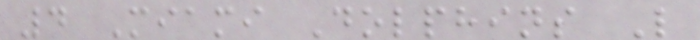4 Miami Dolphins L
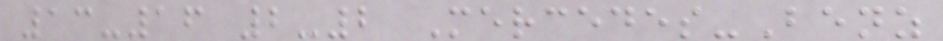13-16 2-2 Mercedes-Benz
